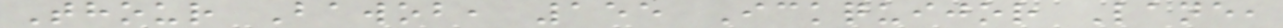Thour Bawob, 155 Ickquijor Lane,
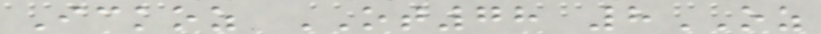Ickoz OT78 8OZ
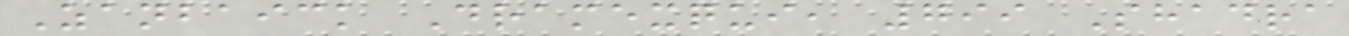Zanbaick Dramexqui, 799 Shadra
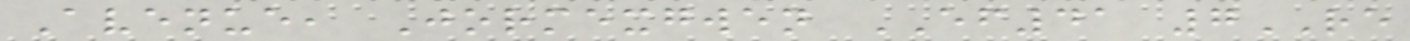Avenue, Jormexgwen EF41 7RE
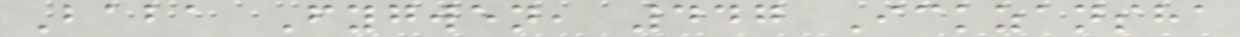Baba Fygwen, 447 Ickzansha
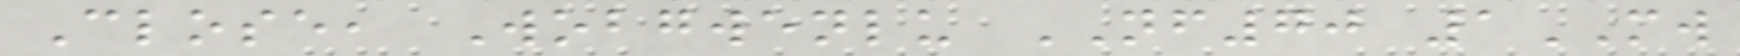Close, Wobgwenlu NF70 1MW
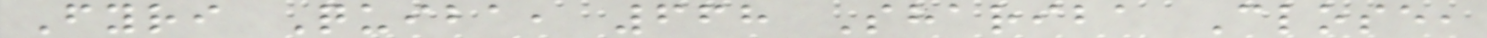Fyri Quiba, 668 Shariba Close,
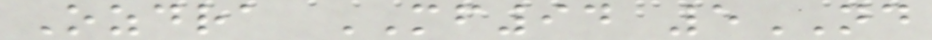Ozdra MF94 5ND
